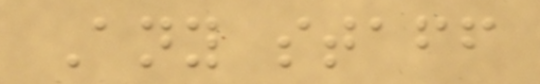Any staff
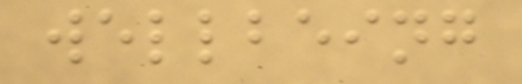wellbeing
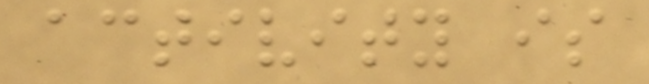activity is
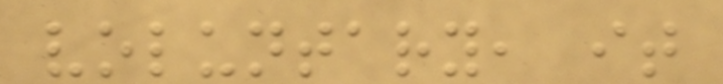voluntary, it
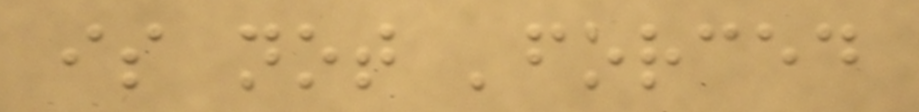is not 'forced
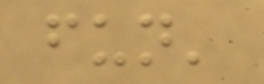fun'
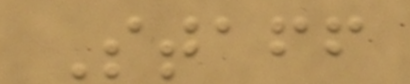Staff
